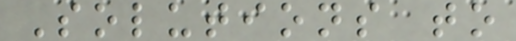Solutions to
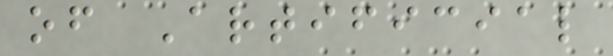of Artificial
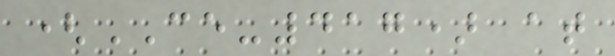(CE-417) at
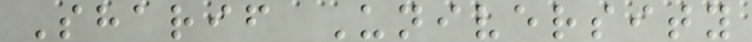Sharif University
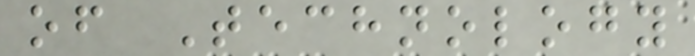of Technology
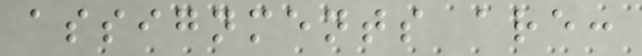assignments are:
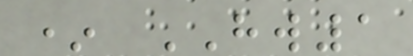* HW1
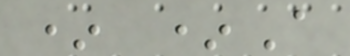* *A
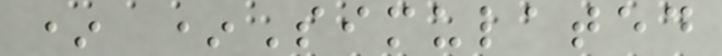* *Simulated
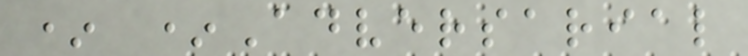* *Adversarial
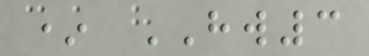* HW3
